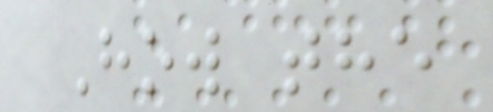How the
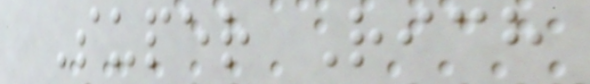Super Rich
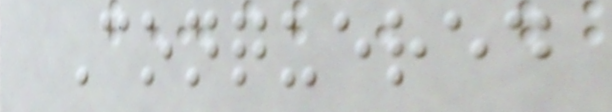Conquered
